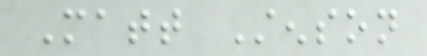Matt Stenson
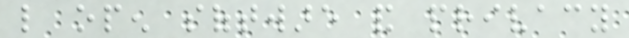like open software and privacy
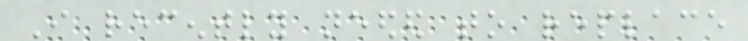I recently needed to replace
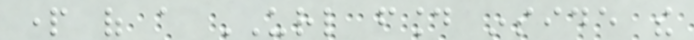part of a URL found inside the
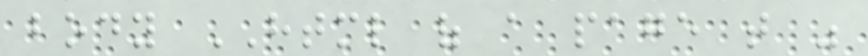body HTML of a page that was
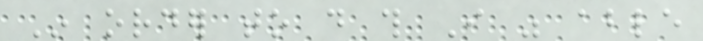In order to do this I was able
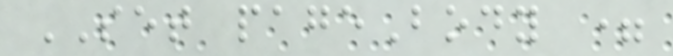SET pageBody =
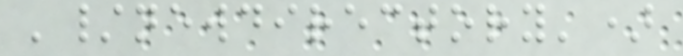'/newdirectory')
